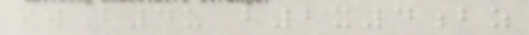iwB4u b2x4bz
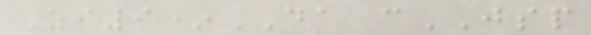Zi9*DA cJSP
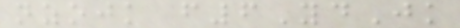nzojk f6YdJk
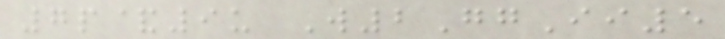7p&9u W2GgIi5
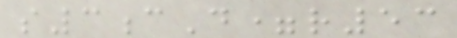s3cD=r53
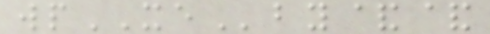wpXEby&&
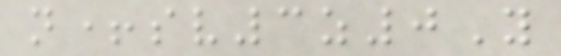n+sv3z0Y
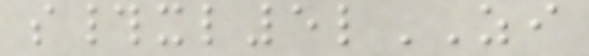s#xl5lZI
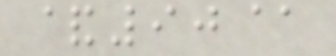&90@
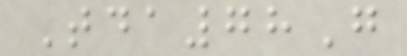Tda78G
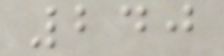240
